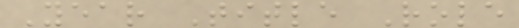Year Title Role
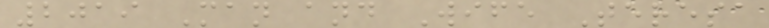2019 Man and Wife Teresa
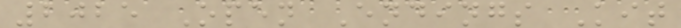2025 Open Endings Kit
